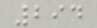294
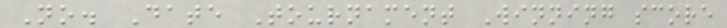No. Date Tournament Winning score
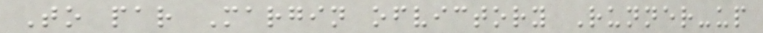To par Margin ofvictory Runner-up
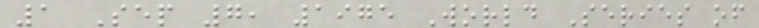1 Sep 7, 1975 World Series of
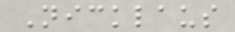Nicklaus
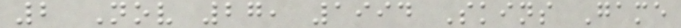2 Nov 27, 1994 Skins Game
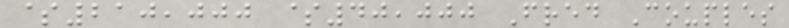$210,000 $40,000 Fred Couples
